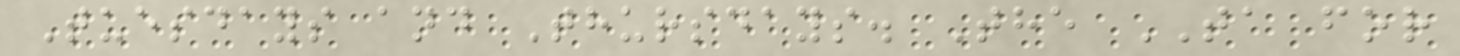Tuesdays and Thursdays. The TA for
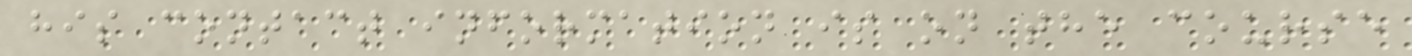his contact information is on the course
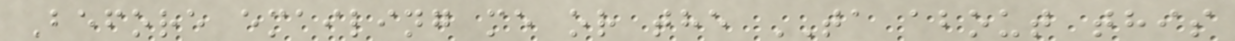Before emailing me or the TA about this
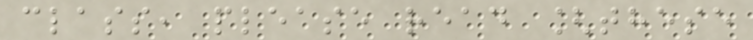class, please read [these
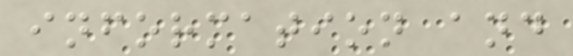information and
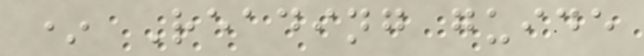* Reading guide
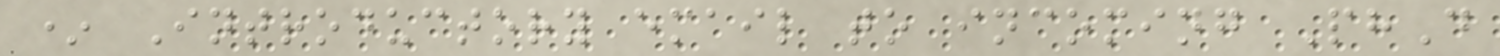* Introductory email to incoming PhD
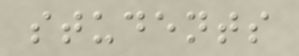students
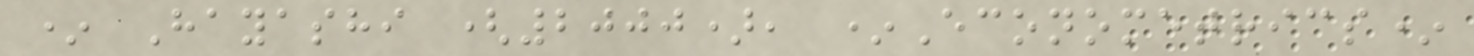* Hayashi (2000), *Econometrics*
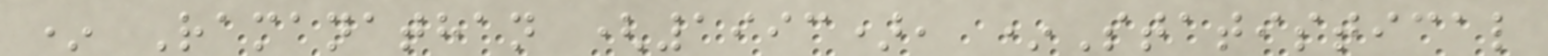* Ramanathan (1993), *Statistical
